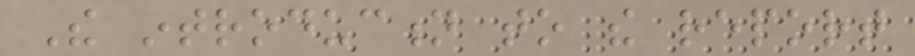The introduction to the report
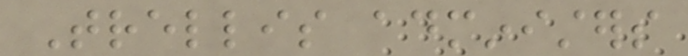Trellis administers
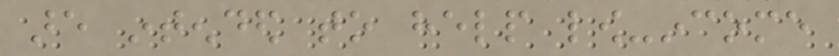are intended to help low-income
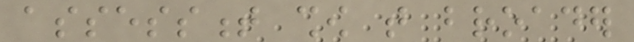assessment show that broader
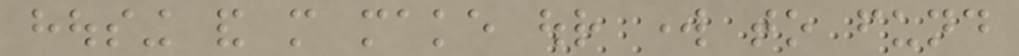housing and more make our work to fund
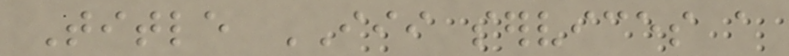Title III services a
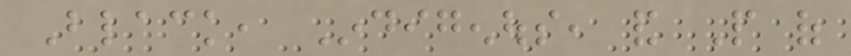Black, Indigenous, and People of
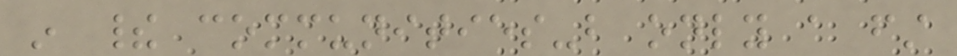in their communities-but only a first
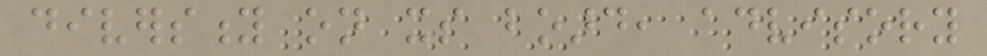diversity on its board, advisory
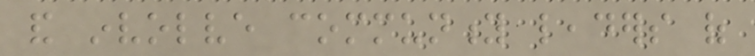and involve community leaders of
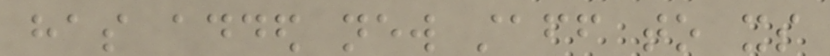has added new staff to its
